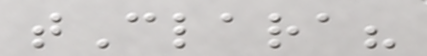tClara?
